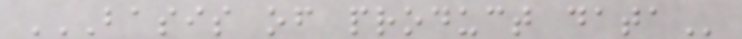BASIS OF PRODUCT DATA
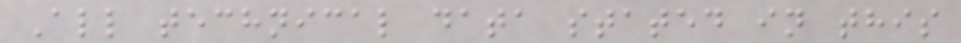All technical data stated in this
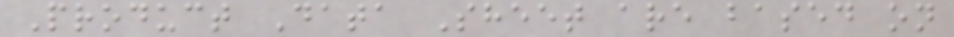Product Data Sheet are based on
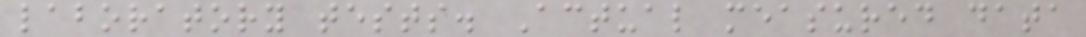laboratory tests. Actual measured data
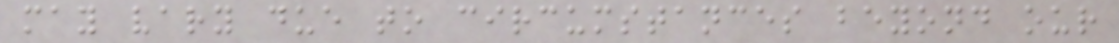may vary due to circumstances beyond our
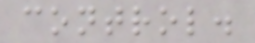control.
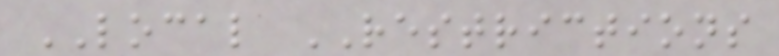LOCAL RESTRICTIONS
